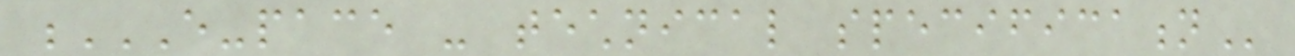E-PACE - TECHNICAL SPECIFICATION
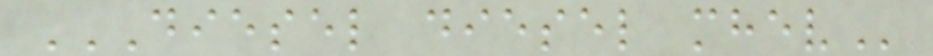DIESEL DIESEL MHEV
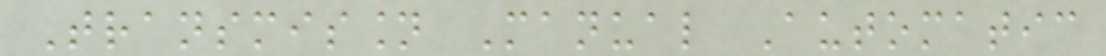Transmission Manual Automatic
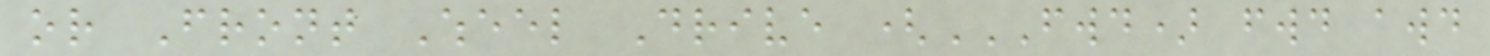or Front Wheel Drive (FWD) FWD AWD
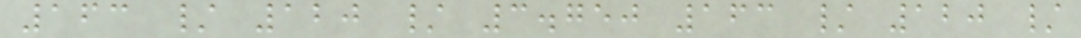163 / 120 / 3.750 163 / 120 /
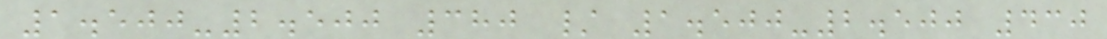1.500-2.500 380 / 1.500-2.500 430
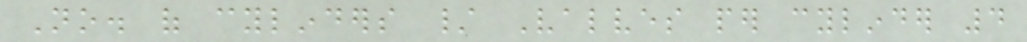No. of cylinders / Valves per cylinder 4
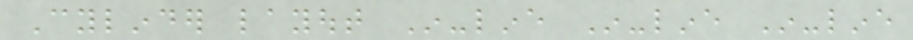Cylinder layout In-line In-line In-line
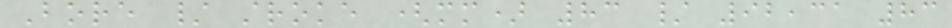Bore / stroke (mm) 83 / 92,31 83
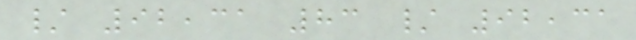/ 92,31 83 / 92,31
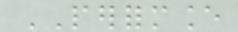PERFORMANCE
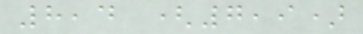8,4 (7,9)
